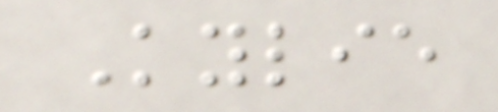Kylie
